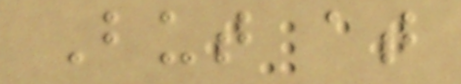But at
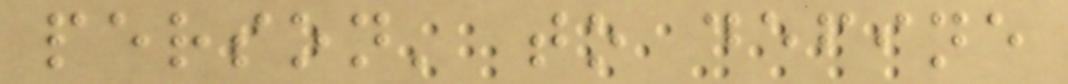person' to define
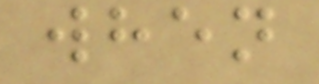when
